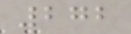272
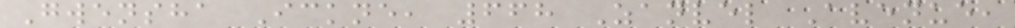Gwensha Ickne, 668 Zanvel Avenue,
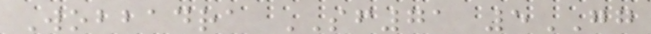Wobbadra SF71 5GG
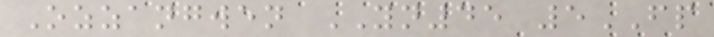Ozzangwen YN45 5FP
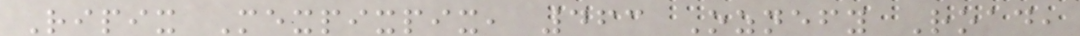Ripix Mexpixpix, 463 Oznefy Road,
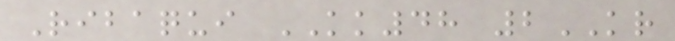Ribaqui KK48 2KR
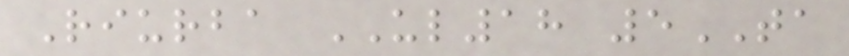Riurba UL18 5TA
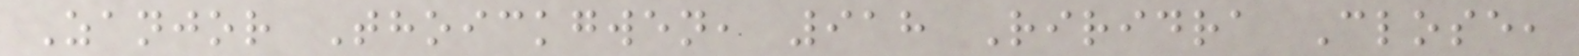Zanjor Thoickgwen, 918 Riridra Close,
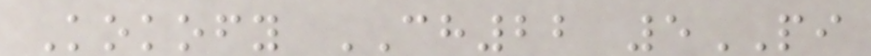Kokofy CH22 5PI
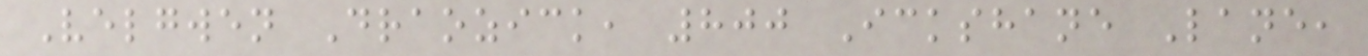Velgwen Draozick, 800 Ickshane Lane,
